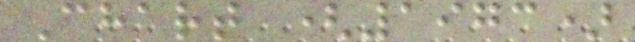Chart (1973)
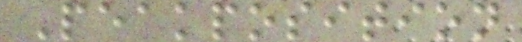Peakposition
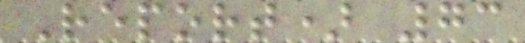Report) 73
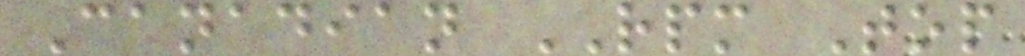Canadian RPM Top
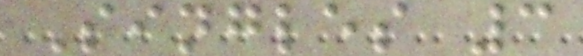Singles 3
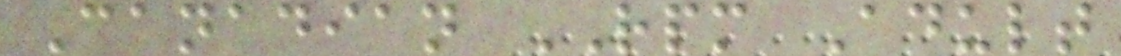Canadian RPM Adult
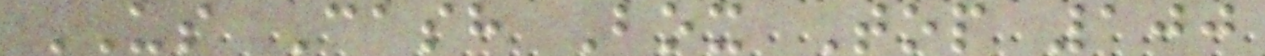US Cash Box Top 100
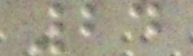24
